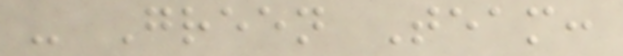- Green Team:
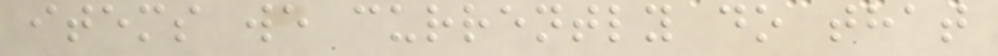items we currently do that
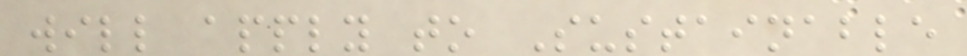will apply to Sustainable
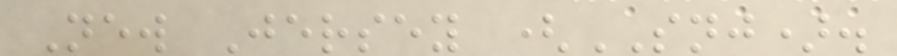New Jersey (SNJ).
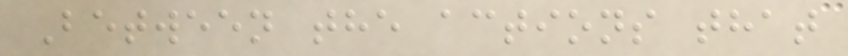Between the actions that
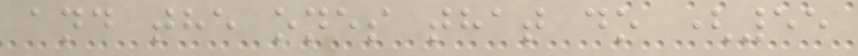and the ones that do (55
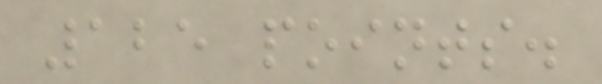125 points.
